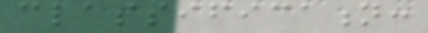classification:
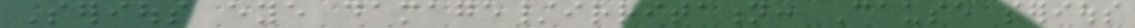Serious eye damage/irritation: Cause serious
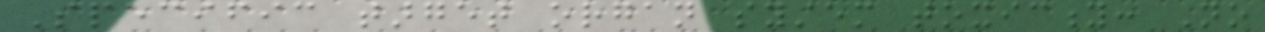Specific target organ system toxicity: No
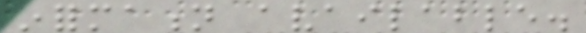information available.
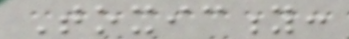Toxicity:
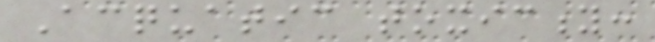Acquatic toxicity:
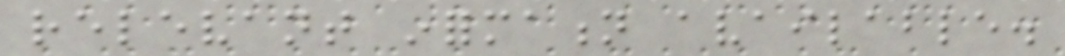relevant information available.
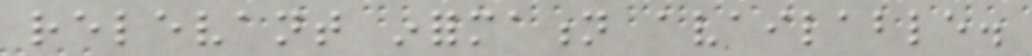relevant information available.
